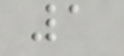1
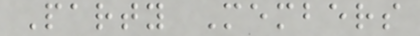Party Members
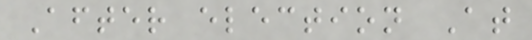After election At
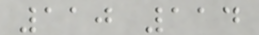110 114
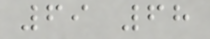69 68
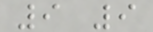9 9
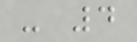- 4
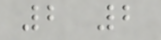2 2
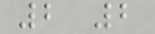2 2
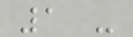1 -
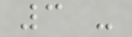3 -
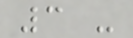3 -
